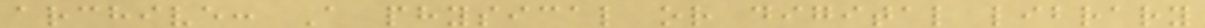archive: A physical or digital library
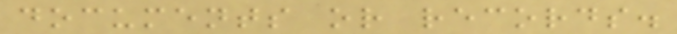documents or records.
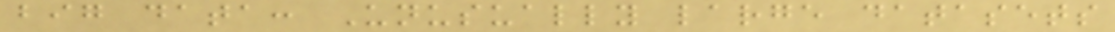big data: Unusually large datasets
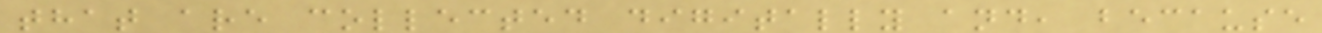that are collected digitally and, because
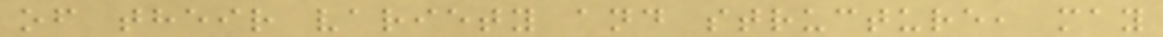of their variety and structure, may
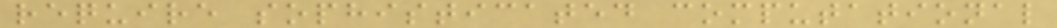require sophisticated computational
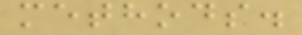methods.
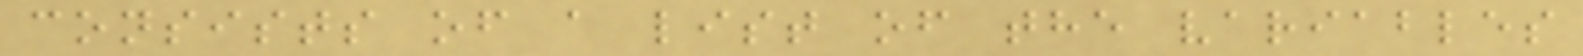consists of a list of the variables
